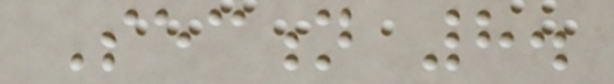Section 8.
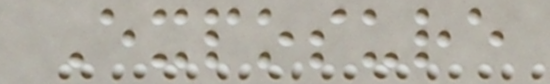Exposure
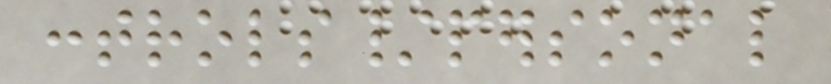controls/personal
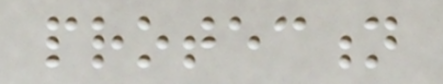protection
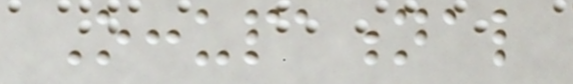Occupational
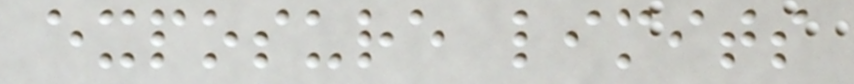exposure limits
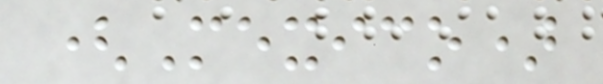(Mexico)
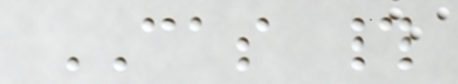CAS #
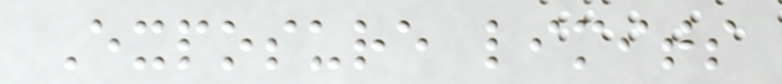Exposure limits
